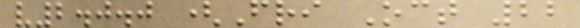v2.0.0 (Fri Oct 22
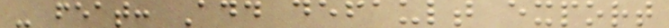- feat: Add default export
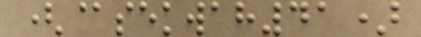(@sekwah41)
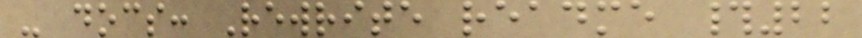- docs: Rewrite readme #22
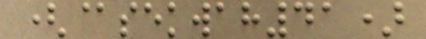(@sekwah41)
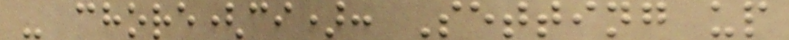- chore(ci): Setting up
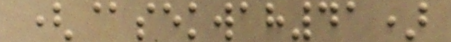(@sekwah41)
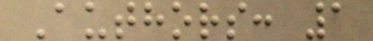Authors: 1
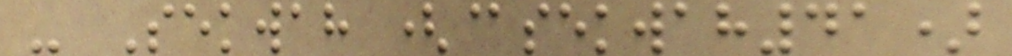- Sekwah (@sekwah41)
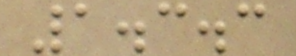1.3.3
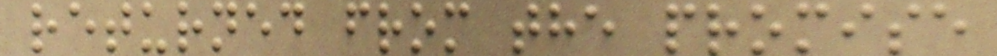returned from the promise
